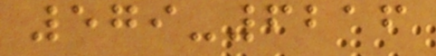579-6216
